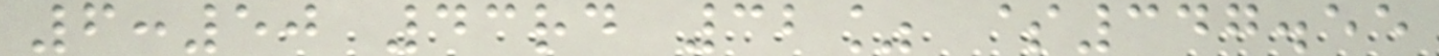6:50 43rd 32% $347.55
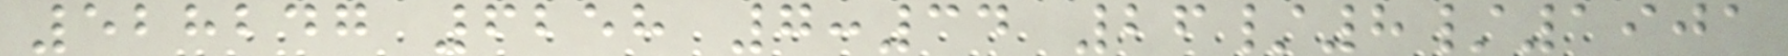528247 6258 7:34 26/8/1901
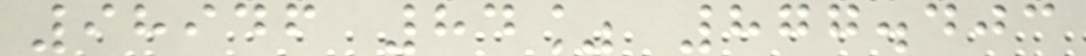98946 84% 877.403
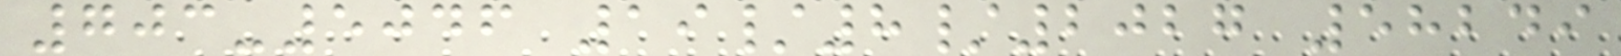703-5046 19/8/2027 58249
